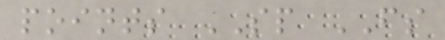points SP FS
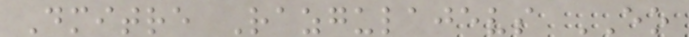Dmitre Razgulajevs EO
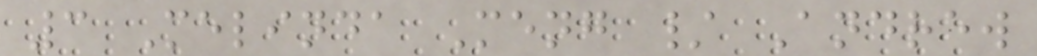3 Melinda Meng / Andrew
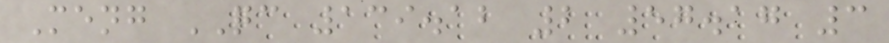Meng QC 139.12 2 57.17 3
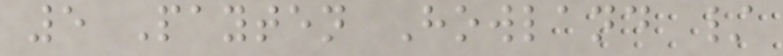5 Payten Howland /
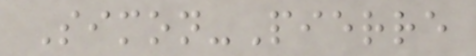Simon-Pierre
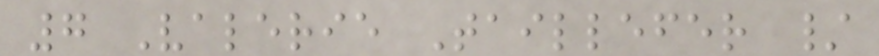7 Valerie Taillefer /
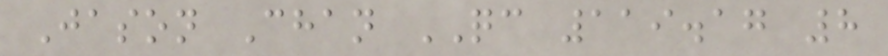Jason Chan QC 119.17 8
